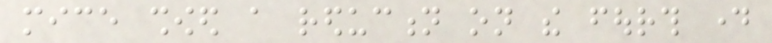mice showed a reduction on the fourth day
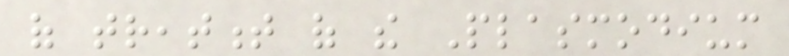of treatment of the Plasmodium
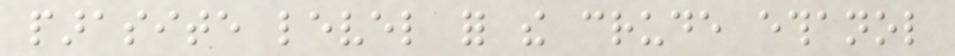parasite level for the crude ethanol
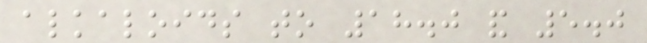alkaloids to 18.0 and 5.0
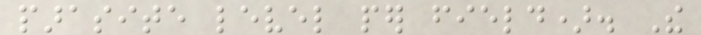parasite level per field). The
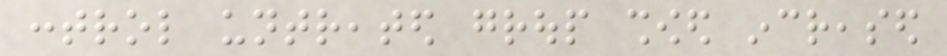control untreated group showed increased
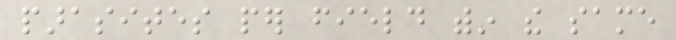parasites per field within the same
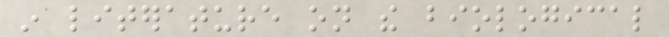in literature on the biological
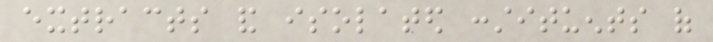extracts and isolated constituents of
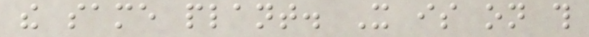the same plant. It is on this
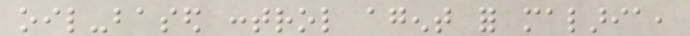oil-based control agent for malaria,
